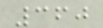360
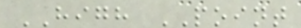HIGH POINT
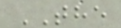THE
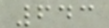643
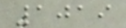1019
